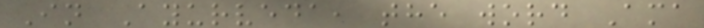In Ayurveda, the word Ama
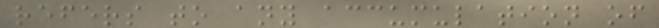refers to any accumulation of
